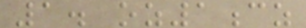1. oz1cz
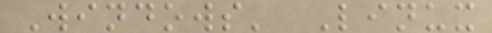Windows' Linux
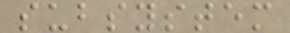subsystem
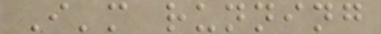I'm running
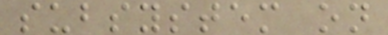subsystem on
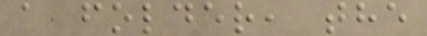a folder, the
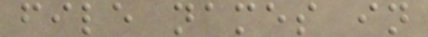file names in
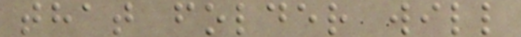that folder will
